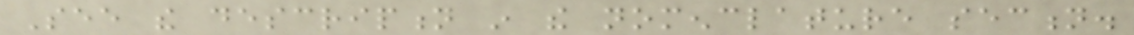See the description in the nomenclature section.
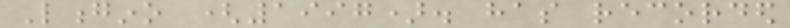Longino (1997). has recorded
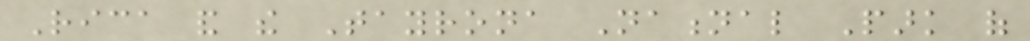Rica and the Tayrona National Park of
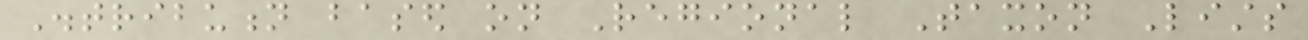Distribution based on Regional Taxon Lists
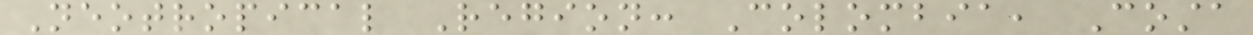Neotropical Region: Colombia, Costa
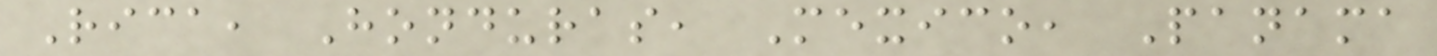Rica, Honduras, Mexico, Panama
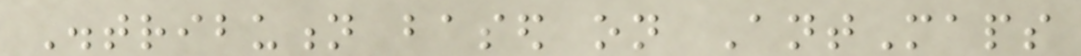Distribution based on AntMaps
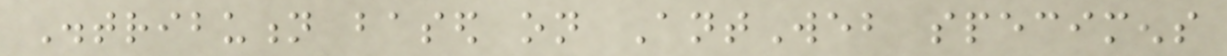Distribution based on AntWeb specimens
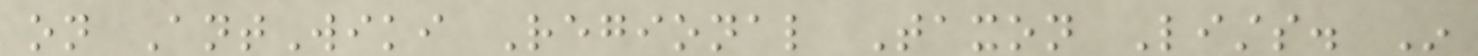on AntWiki Regional Taxon Lists. In
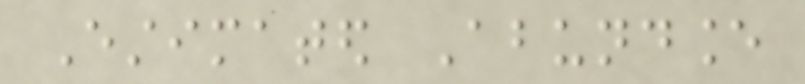Estimated Abundance
